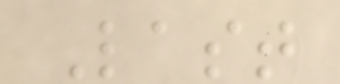Last
